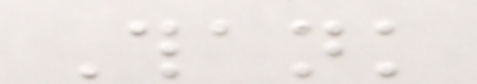Thank
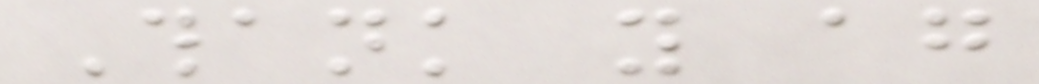Thank you again
